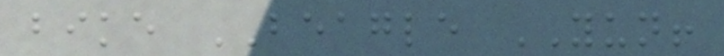bike BEAGLE YUN!
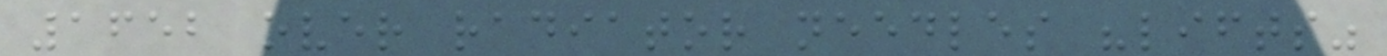1652 over radiator needles "lifts"
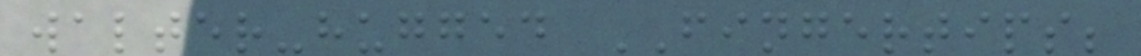walter-hugged FINGERTIPS;
